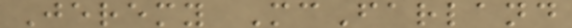Jeremy McFarland
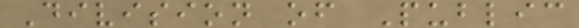Division of Public
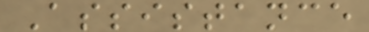Assistance
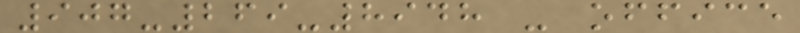907-269-8948 - office
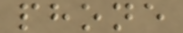phone
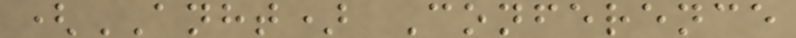(ANHT) Conference
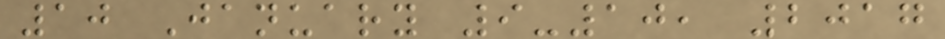10 January 9-10, 2017
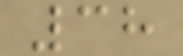38
